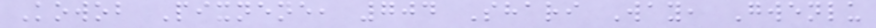Kowob Pixnene, 704 Shari Way, Gwenlu
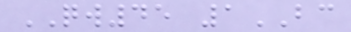QW45 1BC
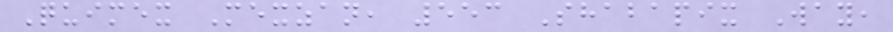Quimex Mexzan, 553 Shabapix Way,
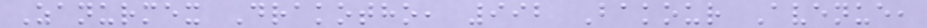Zanurmex Drakotho, 992 Bakour Avenue,
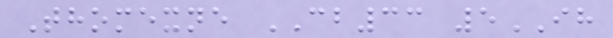Thomexne CB33 5IH
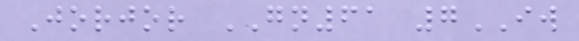Jorjor GN61 7IW
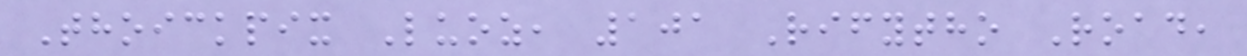Thoickpix Luoz, 101 Rifytho Road,
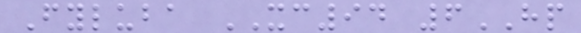Fyluba XC94 6HP
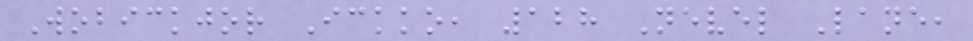Wobickjor Ickko, 128 Nevel Lane,
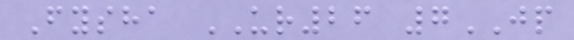Fysha UR26 7JP
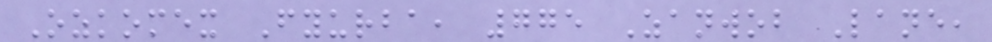Ozkomex Fyurba, 775 Zanwob Lane,
